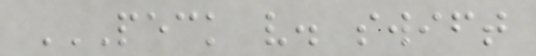PECK V. SWIFT
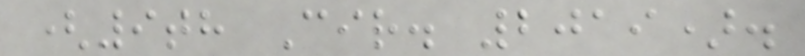(9th Cir. 2019).
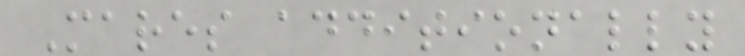Mares additionally
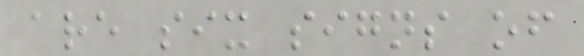are six signs of
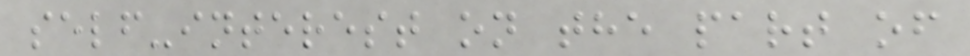self-interest on the part of
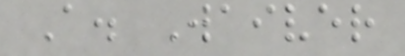A. Waiver
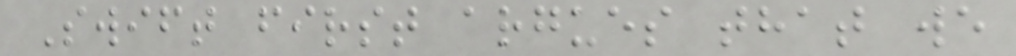Swift first argues that we
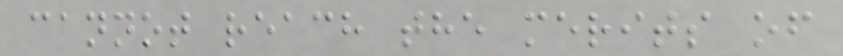cannot reach the merits of
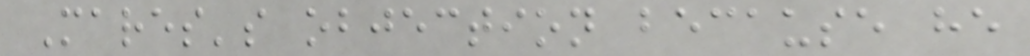Mares's objection because he
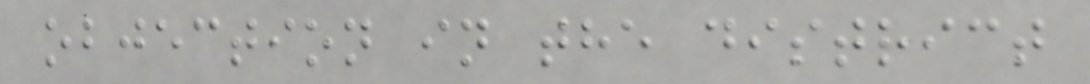objection in the district
